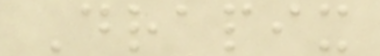Drapix
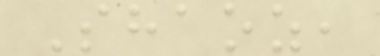Shaoz,
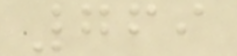769
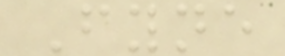Fyne
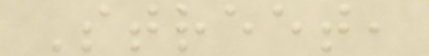Street,
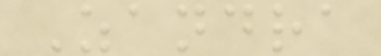Zandra
